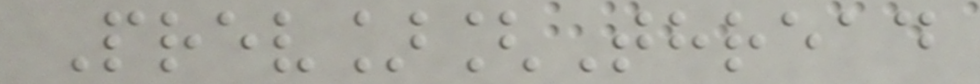Prev][Thread
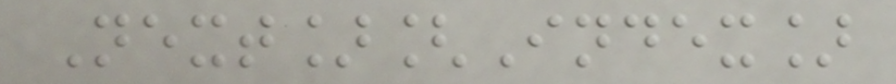Next][Index]
